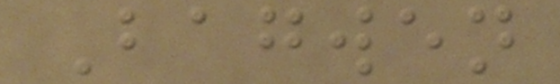Bagwen
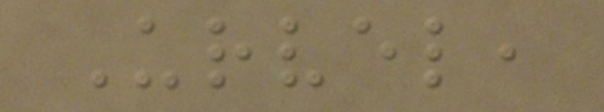Urvel,
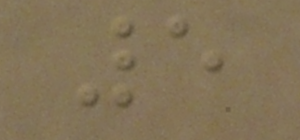5
